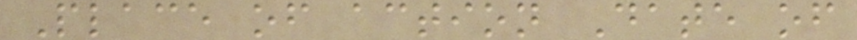Place of action Date of
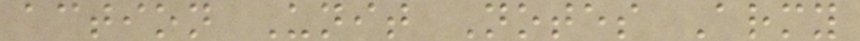action Unit Notes Army
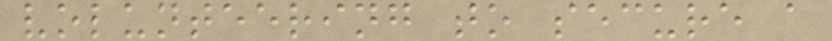volunteering to secure a
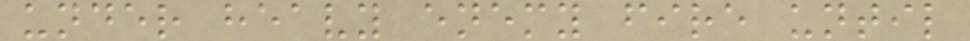under heavy enemy fire until
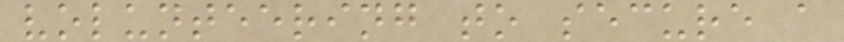volunteering to secure a
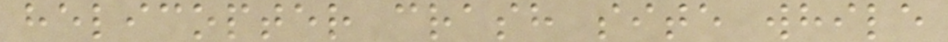helicopter crash site while
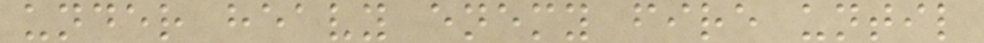under heavy enemy fire until
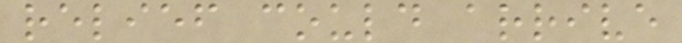relief could arrive
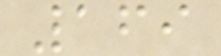169
